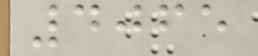4065
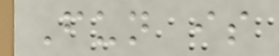Fun is
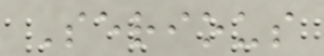Serious
